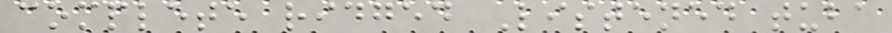complete ridged Listened tuba
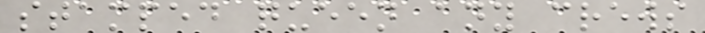stamped queen any crews
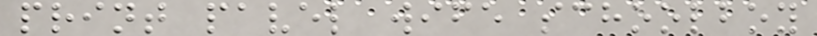print pavel wife schoolboy
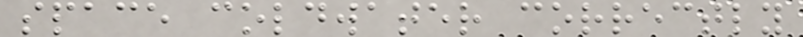space coldwater correctly
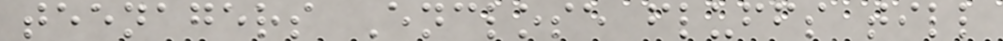teenagers Enclose fluffs till
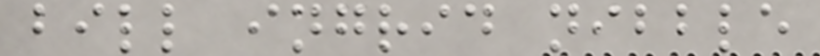bill ingrid nibble
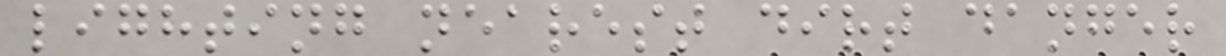lighting nearest dirt danger
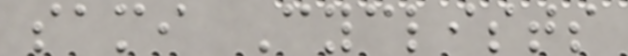sami Cyclists
